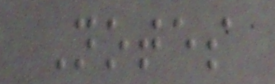Notes
